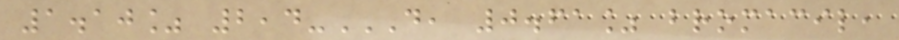1.10% 2,4-D, 0.61% BROMACIL,
